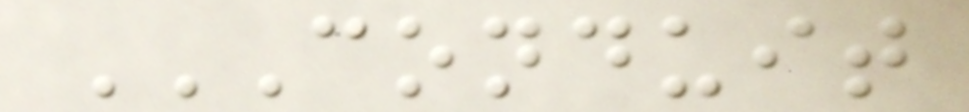CONDUIT
